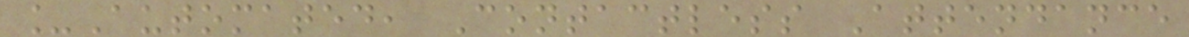_Automated, Contactless Attendance
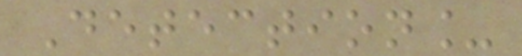Detection_
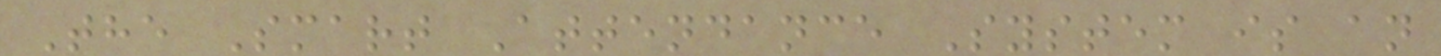The Smart Attendance System is an
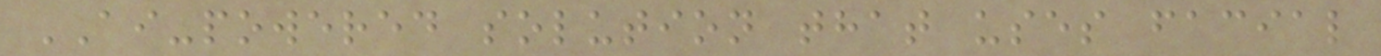AI-powered solution that uses facial
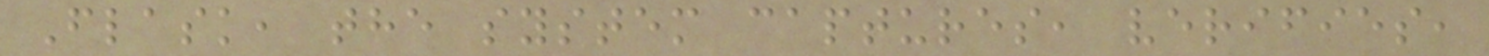Flask, the system captures, verifies,
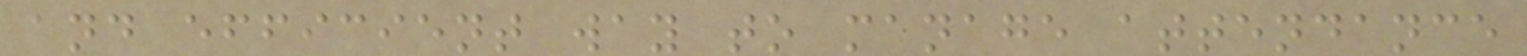and efficient way to manage attendance
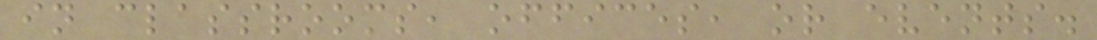in classrooms, offices, or events.
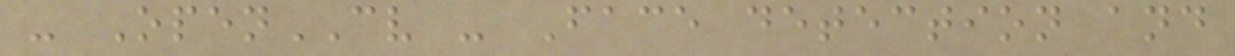- OpenCV - Face detection and
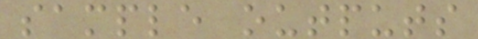sample outputs
